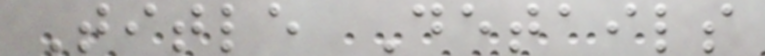Title Details
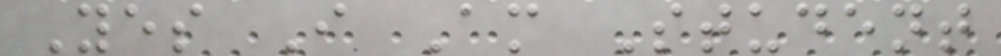Yes I Am Student
